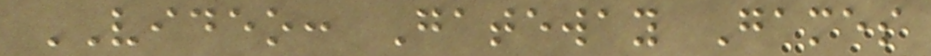VIDEO: Gateway Games
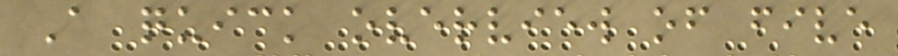A quick overview of five
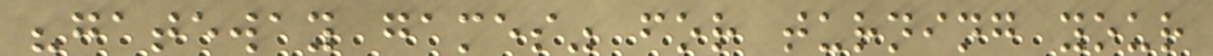"gateway games" for turning your
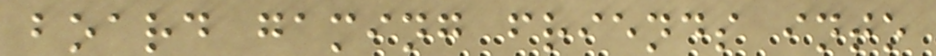board gaming friends into
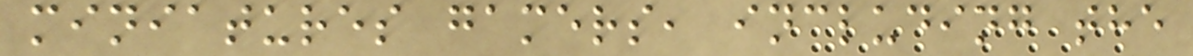miniatures gamers, including the
